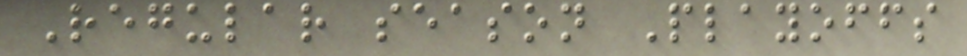Regular season Playoffs
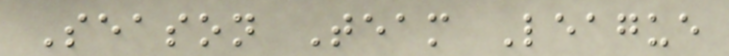Season Team League
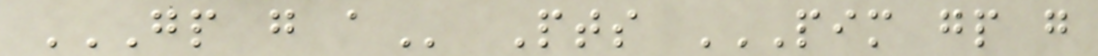GP G A Pts PIM GP G
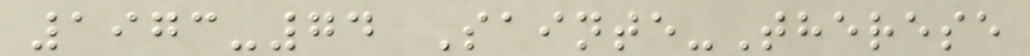1973-74 Sainte-Therese
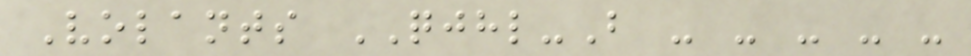Volants QJHL-B - - - - -
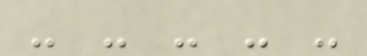- - - - -
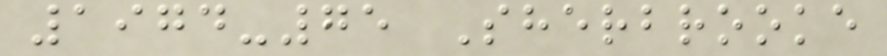1974-75 Sherbrooke
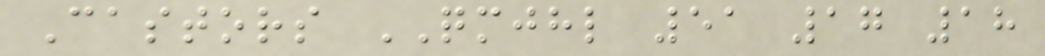Castors QMJHL 51 17 18
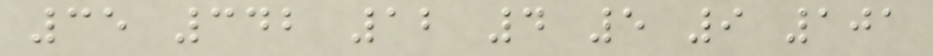35 342 12 4 5 9 101
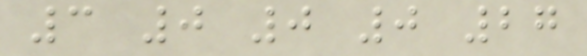3 0 0 0 27
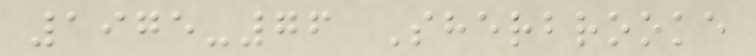1975-76 Sherbrooke
